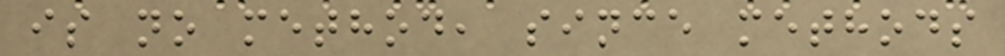is no method, since methods
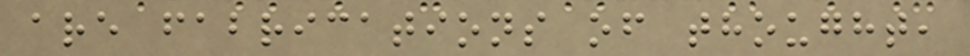are fabrications of thought,
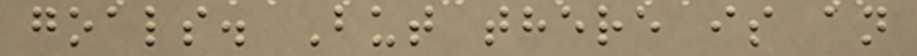goals. But there is an
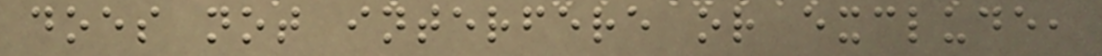does not interfere or exclude,
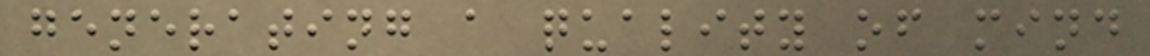generating a quality of mind
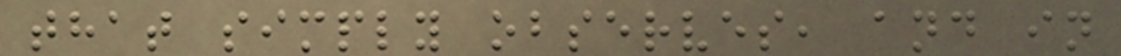that simply observes, and in
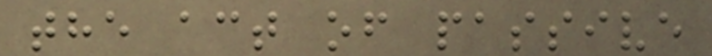the act of passive
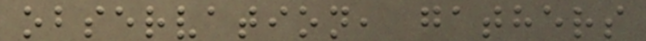observation, gathers
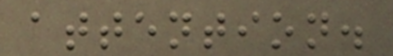attention.
